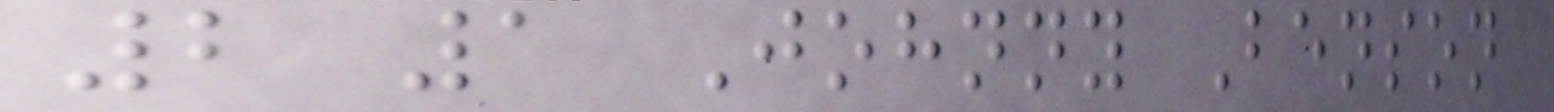2 1 Johnny Benson
